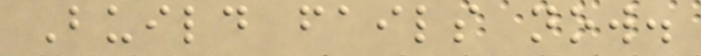Build fails now.
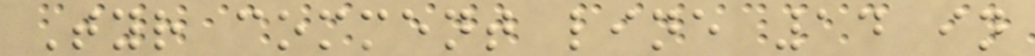Tyr comment line 14 in
